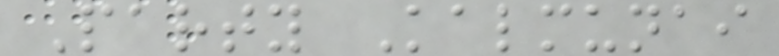Party Kalmunai
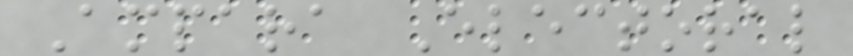Ampara Electoral
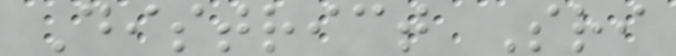District Sri
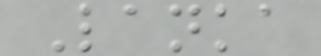Lanka
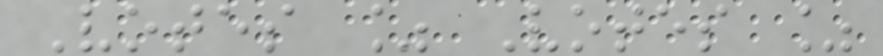Votes % Votes %
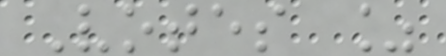Votes %
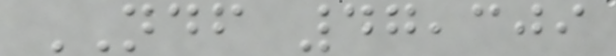NDF 47,309
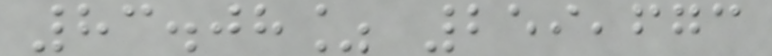83.08% 259,673
